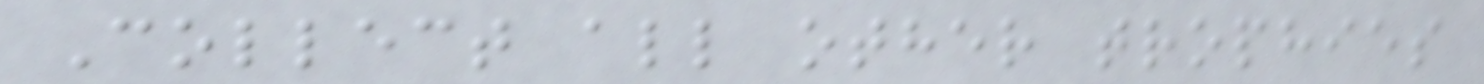Collect all other trophies
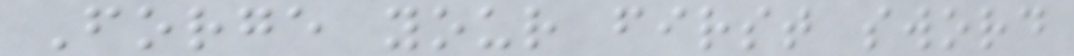Forge your first sword
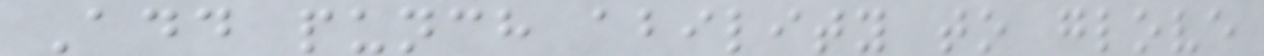Add punch ability to glove
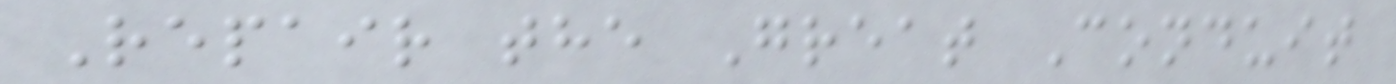Repair the Great Conduit
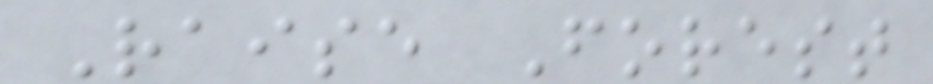Raise Forest
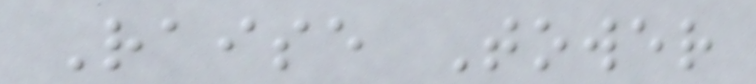Raise Tower
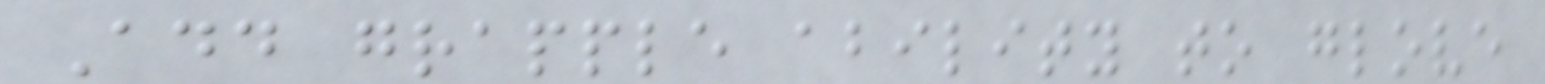Add grapple ability to glove
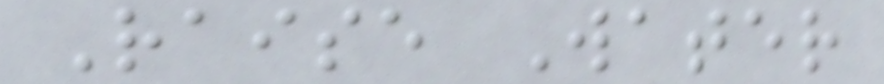Raise Water
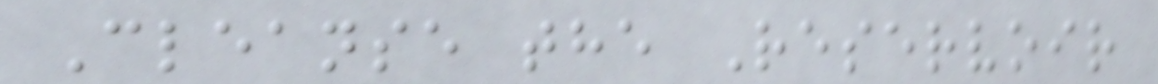Cleanse the Reservoir
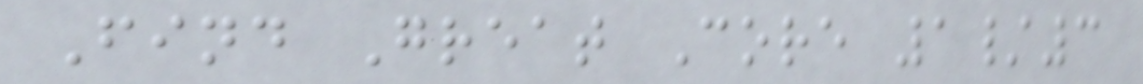Find Great Core 1/3
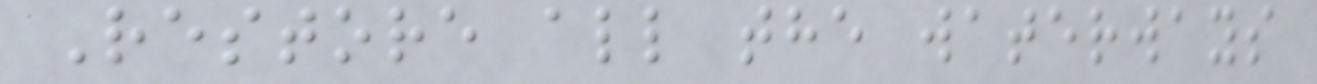Restore all the waterways
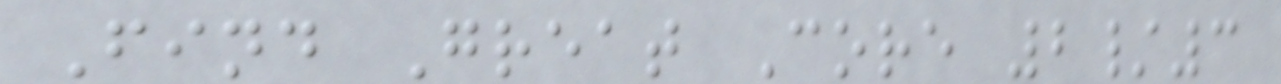Find Great Core 2/3
